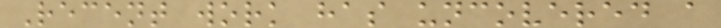Recent work has uncovered a
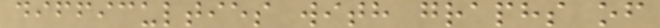difficulties with graphs of
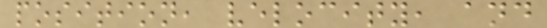position, velocity, and
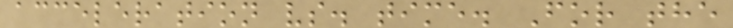acceleration vs. time. For the
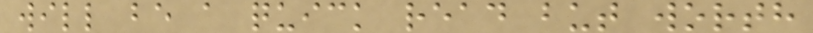will be a quick read but worth
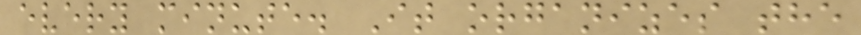every minute. It organizes the
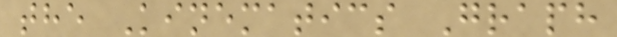the Kinematics Graph
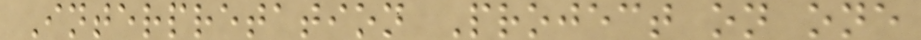Interpretation Project on one
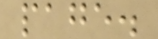page.
